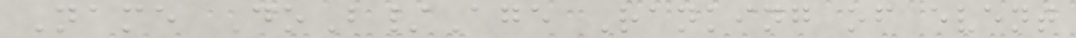Name DoB/Age Ranking of event
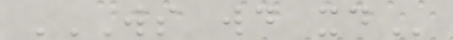WS WD XD
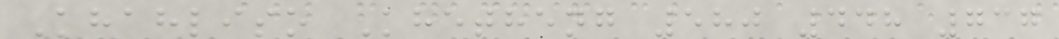Khahliso Khetheng 580 448 737
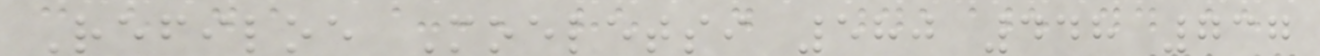Refiloe Moeletsi 580 448 737
